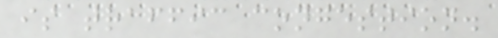is traffic congestion.
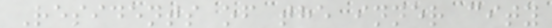Residents of the inner city
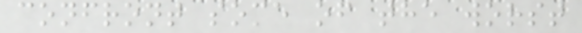confront some of the worst
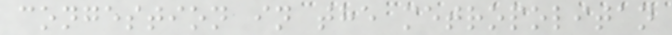congestion in the metropolitan
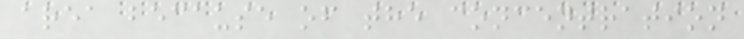area because of the concentration
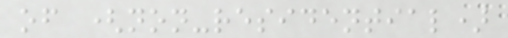of (non-residential)
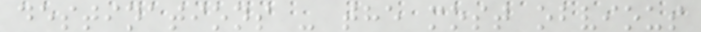destinations - the most obvious
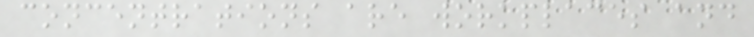concentrations are workplaces and
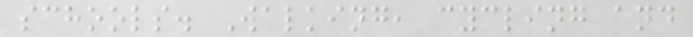schools. Walking, cycling and
